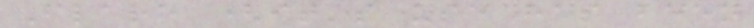Flare (it's use has been
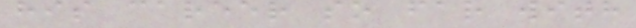his career so far with
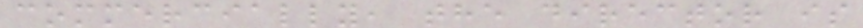commercially, the director is
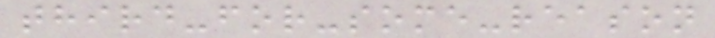third-for-some-reason
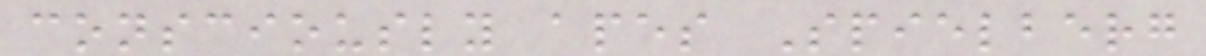consciously apes Spielberg
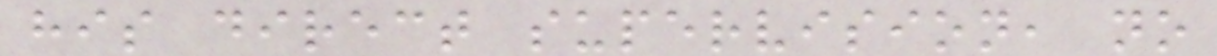his direct supervision, no
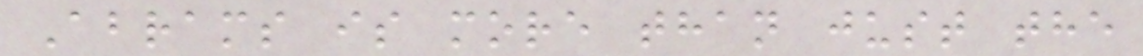Abrams is more than just the
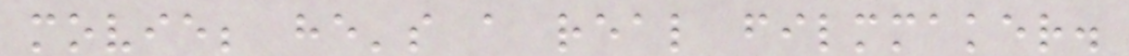movie; he's a real filmmaker.
